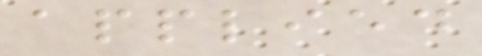applied
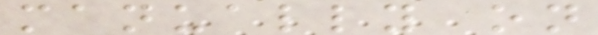manually on
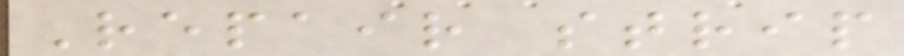Repair strip
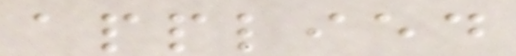applied
